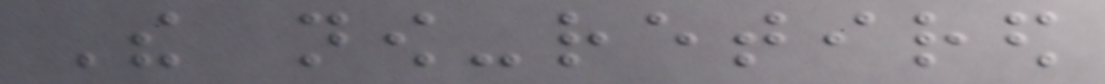The now-retired
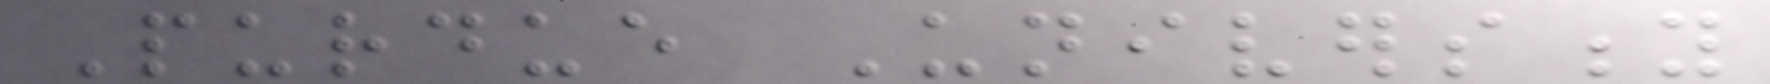Purdue University
